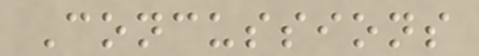Concussions
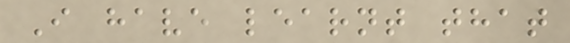I have learnt that
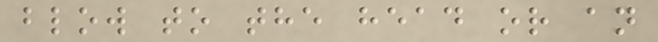blow to the head or an
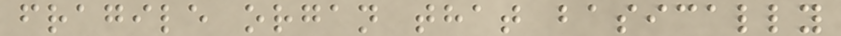fragile organ that basically
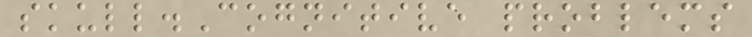skull.Cognitive problems
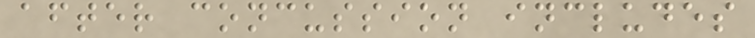after concussion includes
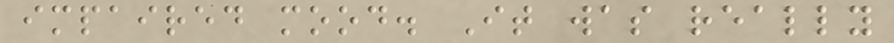impaired mood. It was really
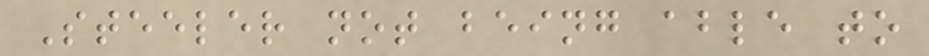Steeler not being able to
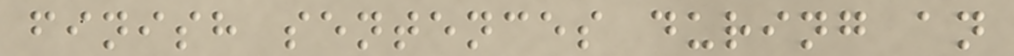finish sentences during an
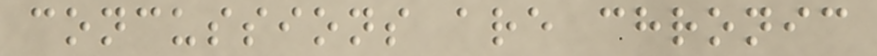concussions are chronic
